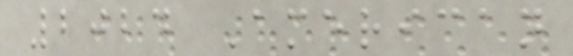2024 American
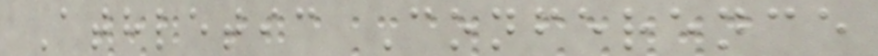Athletic Conference
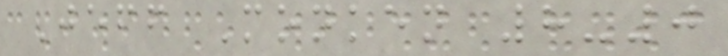Jeff Monken 8-0
